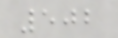502
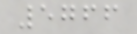5766
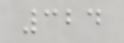324
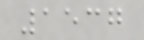1537
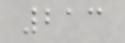213
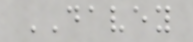DAVEY
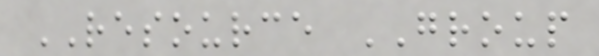RESOURCE GROUP
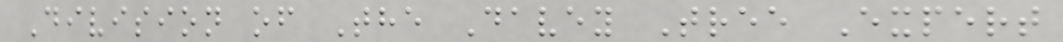Division of The Davey Tree Expert
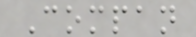Compan
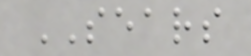SEARS
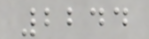2244
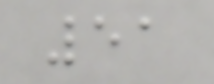51
